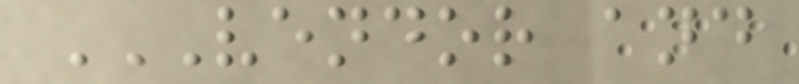VENDOR AND
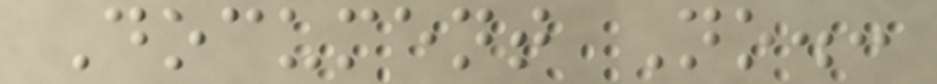Document No.:
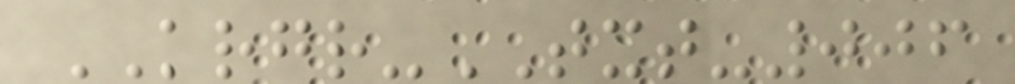KRGR-TXT-006
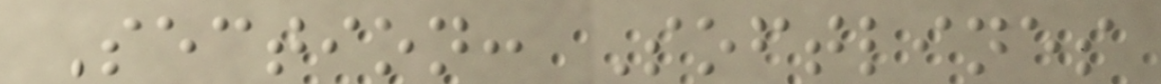Section: Softlines
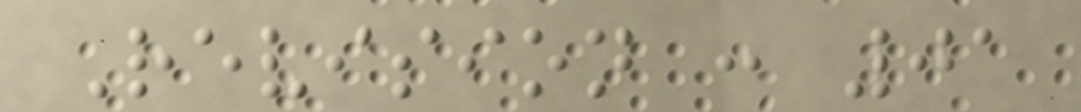Revision : 01
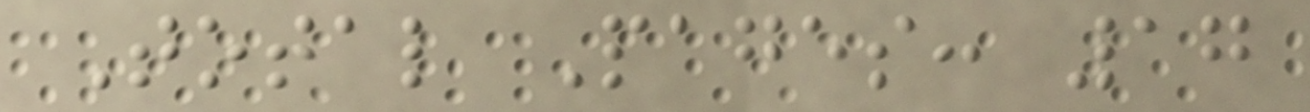Total Pages: 17
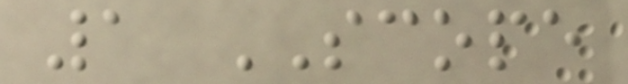1 SCOPE
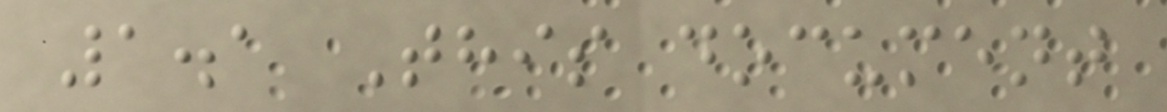1.1 This document
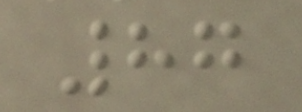87
